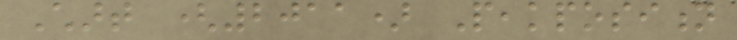Chart (2011) Peakposition
